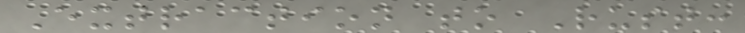Extraction to Rust:
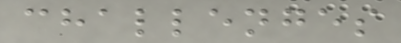challenges
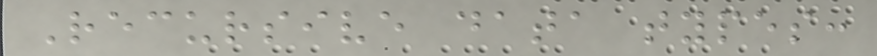Recursive data types:
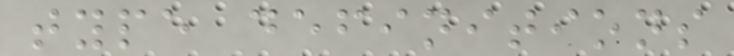type definitions
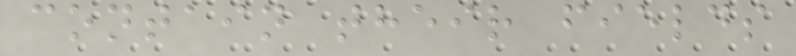contain their fields
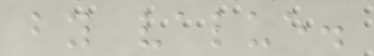by value.
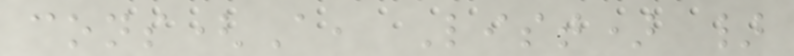cons(A, List) }
